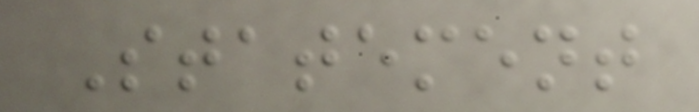Statement
